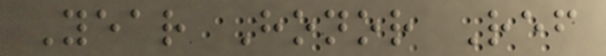Year Honor Ref
